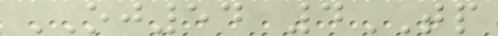OJ54 4TP
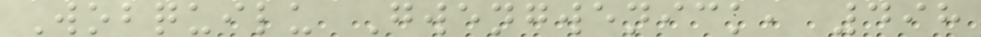Wobquilu Gwengwenick, 498
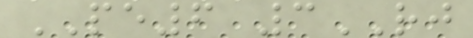PE6 3RJ
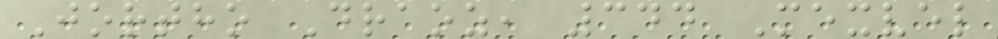Jortho Draoz, 344 Mexvel
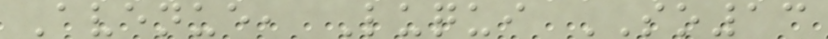Avenue, Luqui SO13
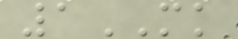1MK
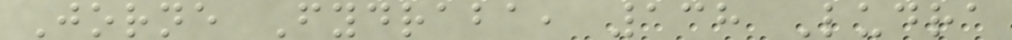Jorne Fydraba, 138 Ludra
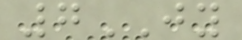7JY
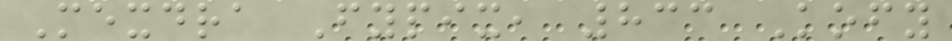Mexdra Fypix, 833 Kofy
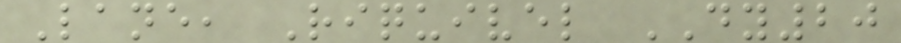Lane, Riquivel DY20
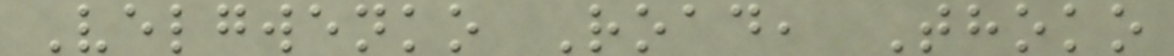Velgwenko Road, Thoko
